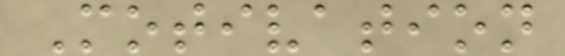Motivation
